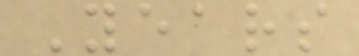Years
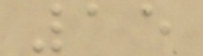15
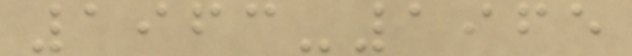1963-1965
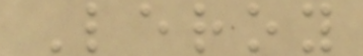Leroy
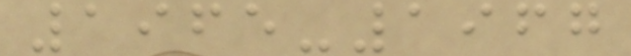1965-1967
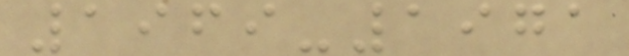1969-1971
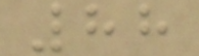88
